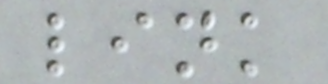link
